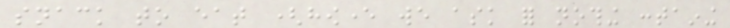snack to eat (however we ask for nothing containing
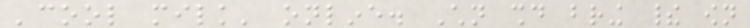'cool milk' online. Children should bring their own
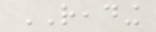READING
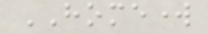HOMEWORK
